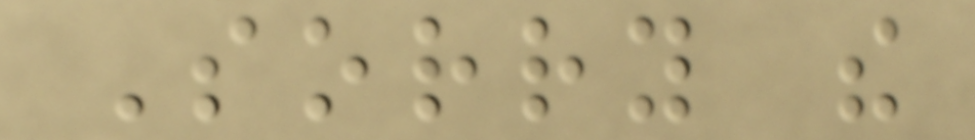Sorry the
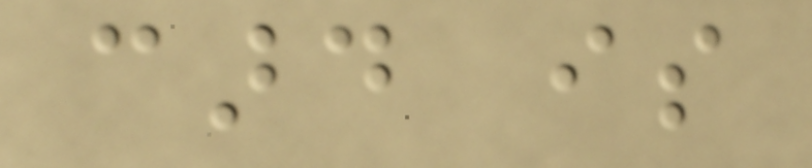card is
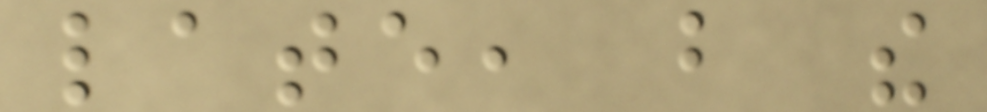late, but the
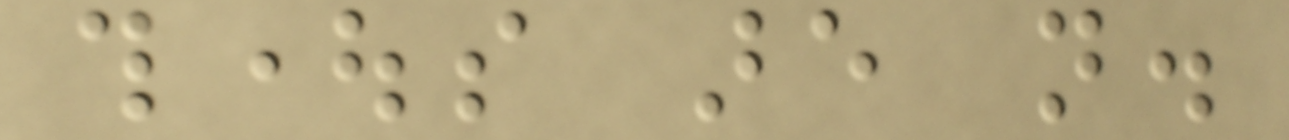thoughts are not.
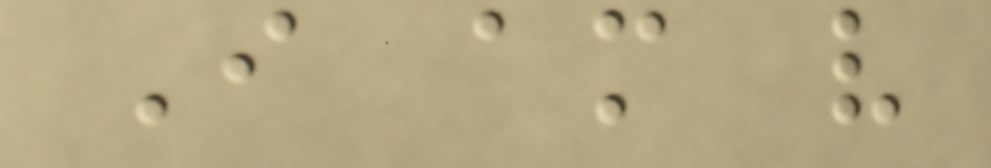I am very
